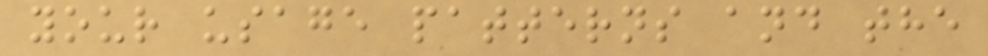your usage patterns and the
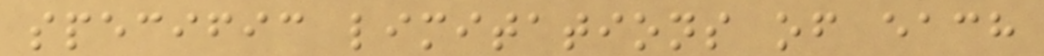specific limitations of each
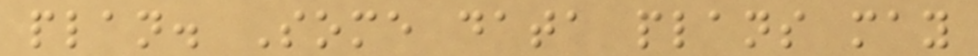plan. Some data plans may
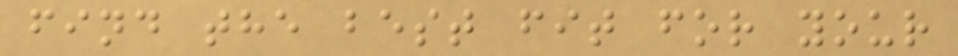find the best fit for your
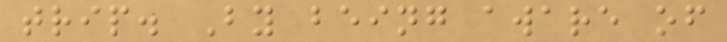trip. By being aware of
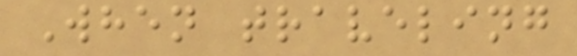When traveling
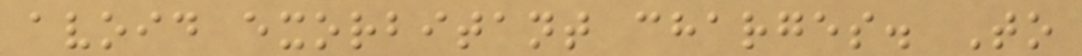avoid exorbitant charges. To
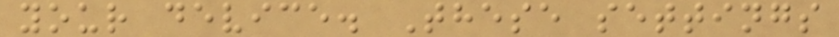your device. These settings
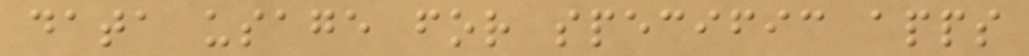data usage for specific apps
